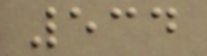534
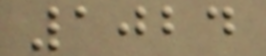1024
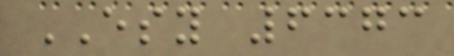ESY 6373
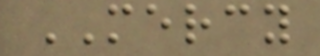MERCY
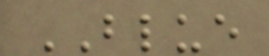BLUE
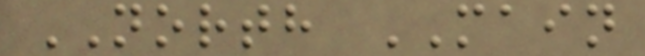NORTH MAIN
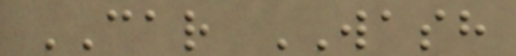CAR WASH
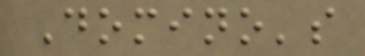Domino's
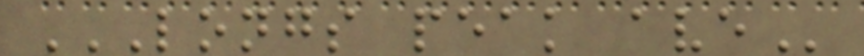LONGS PEAK AVE
